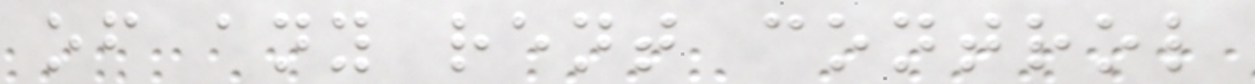of any rent control
